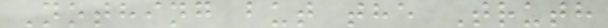Nothing but the Truth
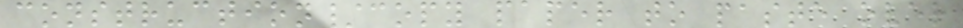construction/copy paper to paste over
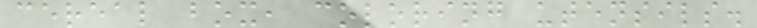cereal box, coloring utensils.
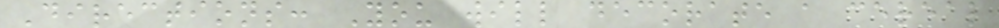Directions: You will decorate a cereal
